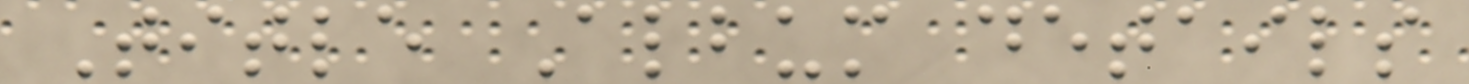Title Album details
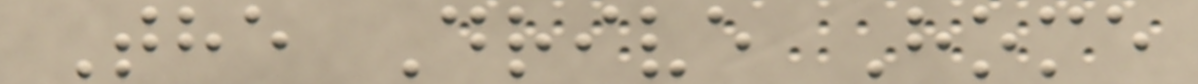The Drive Home
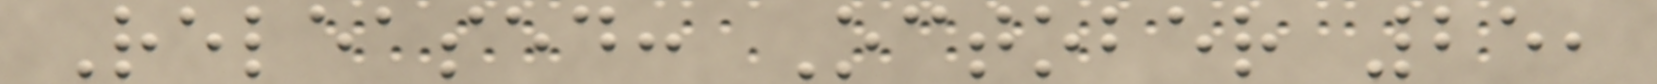Released: October 25,
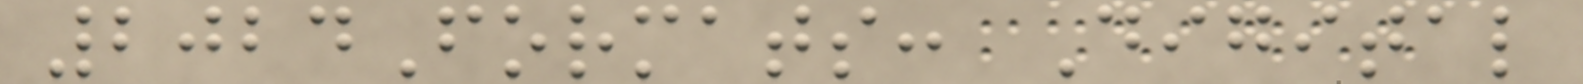2024Formats: Digital
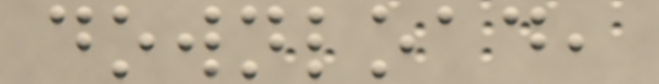download,
